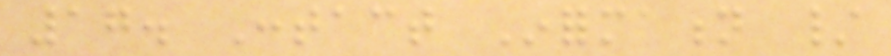17. Contact Information /
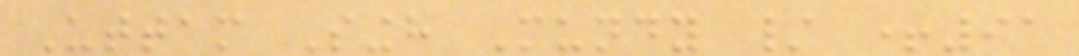Uttam Singh Mundy / +91
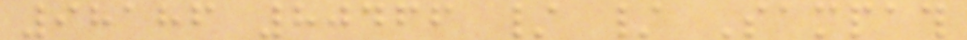98186 80466 / / Sampath
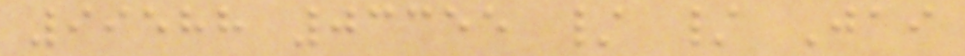99588 03355 / / Jai
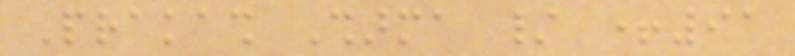Prakash Sharma / +91
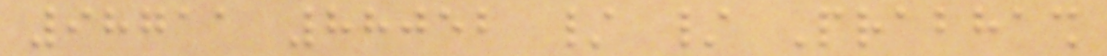98711 88052 / / Prabhash
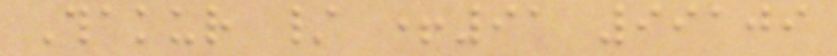Thakur / +91 99109
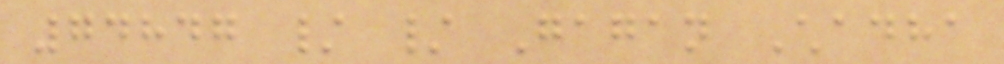74847 / / Gagan Chadha
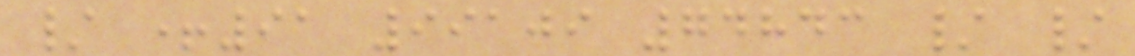/ +91 99109 74843 / /
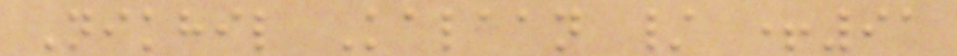Nikhil Kalaan / +91
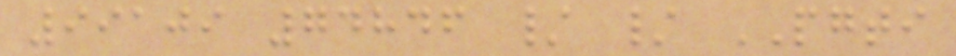99109 74846 / / PGTI
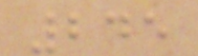245
